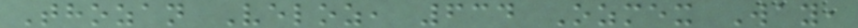Thozan Veloz, 634 Ozmex Way,
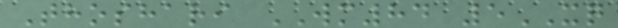Thoshari WM84 5XQ
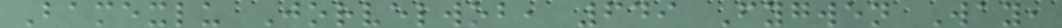Bamexlu Jorvelwob, 649 Fygwen Way,
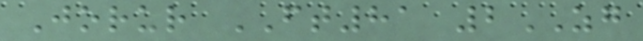Jorur FT81 2ZG
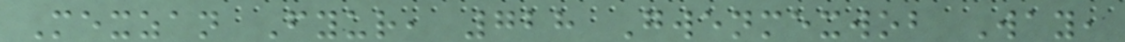Mexzan Fyur, 728 Gwenmexwob Way,
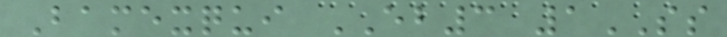Bamexqui EB3 1SS
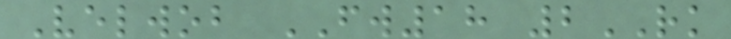Velwob FW18 2RK
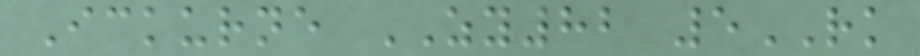Ickurne ZY82 5RK
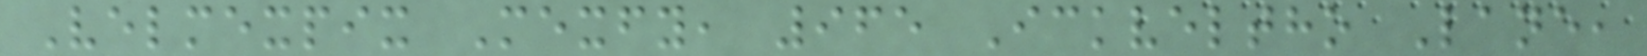Velmexpix Mexfy, 965 Ickveltho Lane,
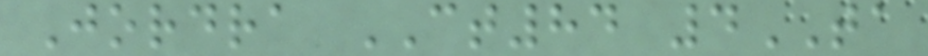Jordra CT84 4TA
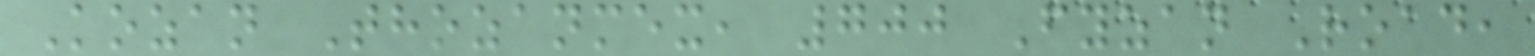Kozan Thozanmex, 700 Fyzan Road,
